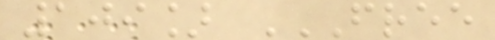109] FREE
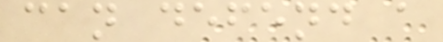can defend a
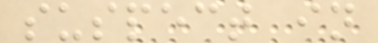suspect in
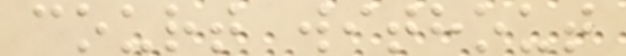court without
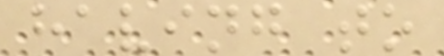having to
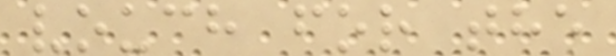vouch for the
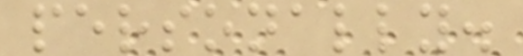personally.
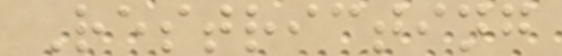Restricting
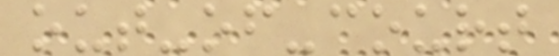out-of-court
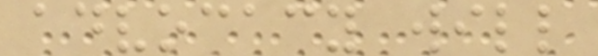advocacy will
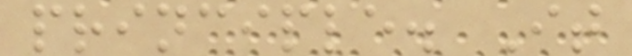principle. It
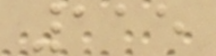115
